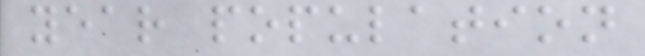year population
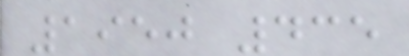1950 435
